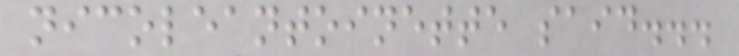nicoleantoinette said...
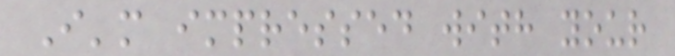I'm impressed with your
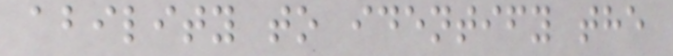ability to identify the
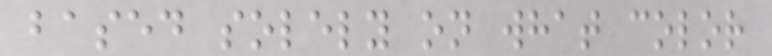based solely on what color
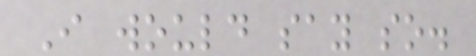I would say so.
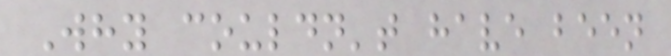Why couldn't have been
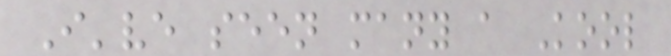I've seen many a Kool
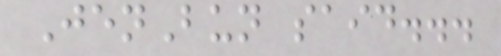JenBun said...
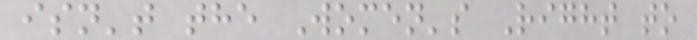isn't the Women's Right to
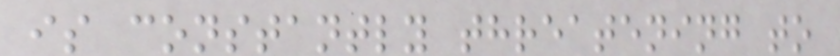is constantly threatening to
